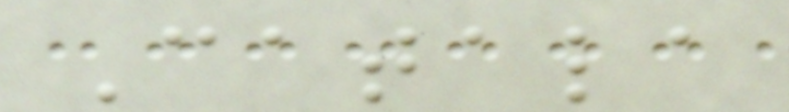Catala
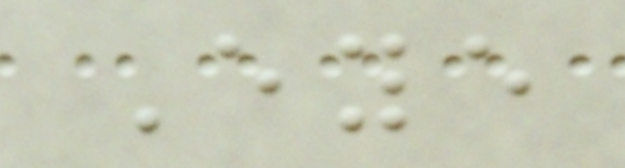Eye
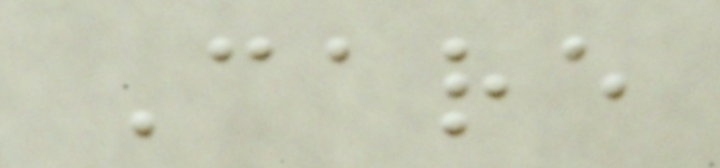Care
